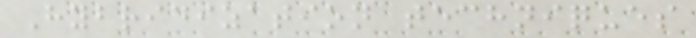Hybridization techniques
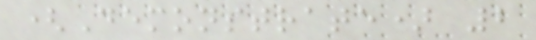(Demonstrate) 2
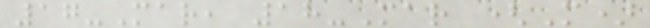17-Mar, 18-Mar (M)
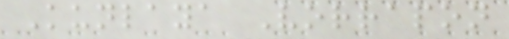Kunlaya Vorrapon
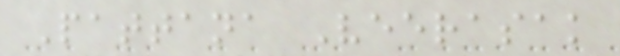Pattana Veerasak
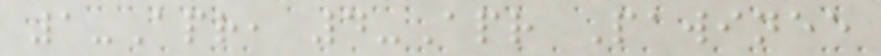1-Apr, 4-Apr Pawinee
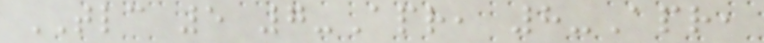TLC 5 7-Apr, 8-Apr,
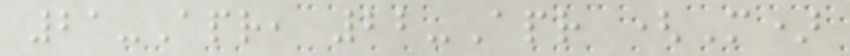21-Apr, 22-Apr (M)
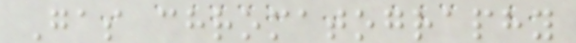Gas chromatography
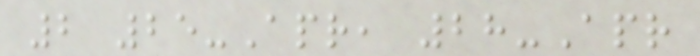2 25-Apr, 28-Apr
